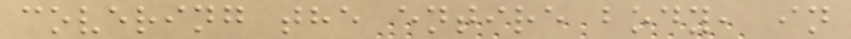covering the entire body, in
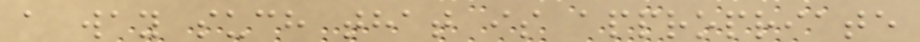a way such that is appropriate
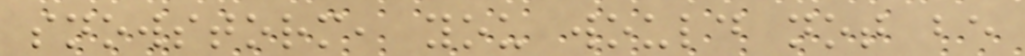snowstorm, you would not be
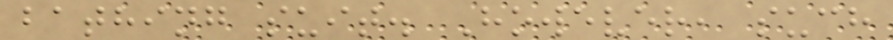bathing suit. However, such
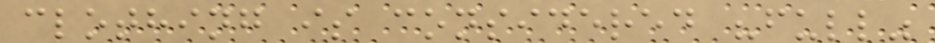clothing is considered "full"
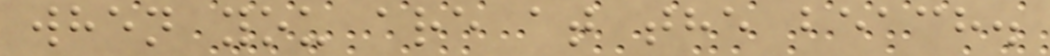when you are at the beach.
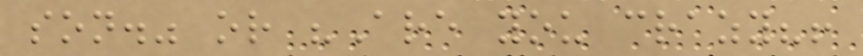son." or "Are you crazy?!
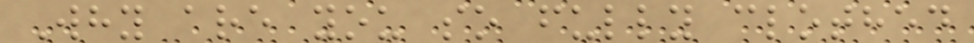Why are you so fully clothed
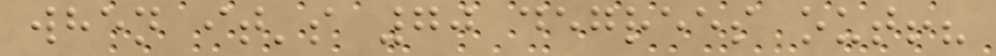when it's 70 degrees out!?
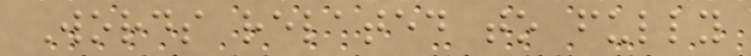Words related to fully
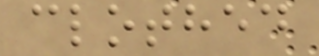clothed
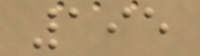195
